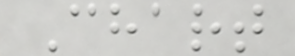Chart
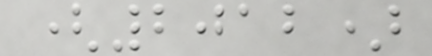(2012)
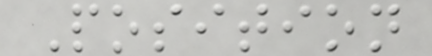Position
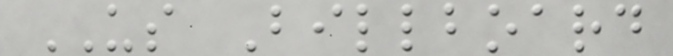US Billboard
